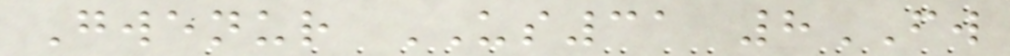Gwenur US31 8FW
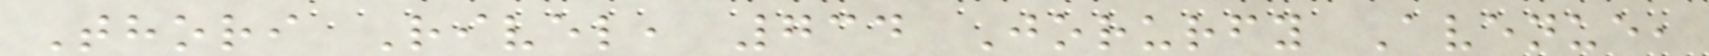Thori Rivel, 734 Jorurfy Avenue,
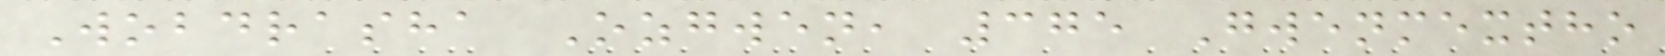Wobdrasha Ozgwen, 375 Gwenmextho
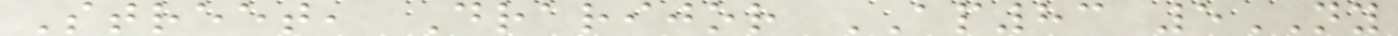Street, Drarijor AP83 5NY
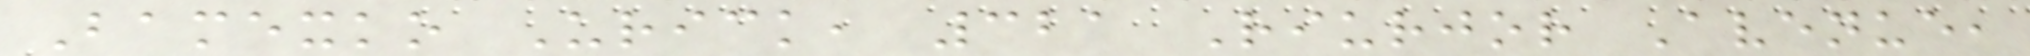Bamexko Urick, 321 Riurjor Avenue,
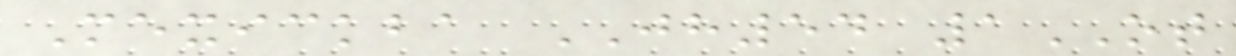Mexickba JH54 1OT
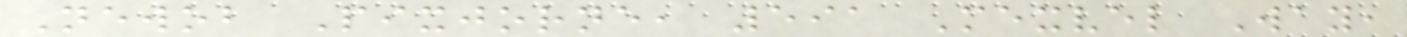Newob Pixjorne, 591 Mexvel Way,
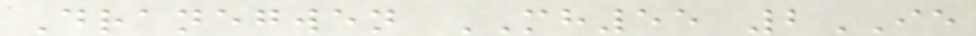Dranegwen MH55 2IE
